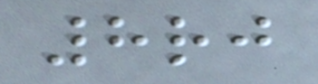8rj
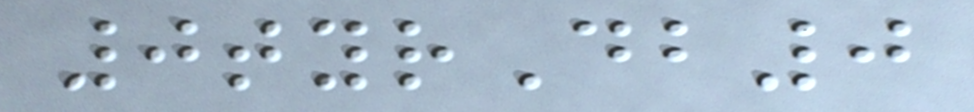0tyrDb0
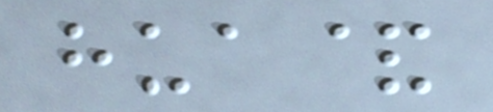hua&
